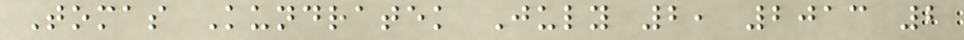Tomas Kundratek July 2, 2013 2
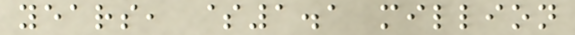years, $1.1 million
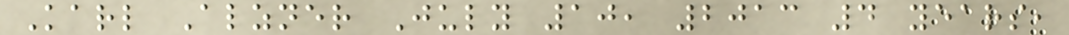Karl Alzner July 10, 2013 4 years,
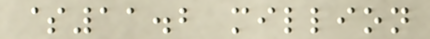$11.2 million
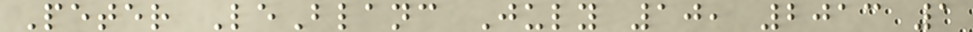Peter LeBlanc July 10, 2013 1
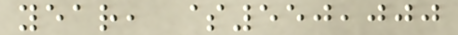year, $550,000
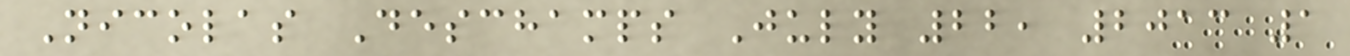Nicolas Deschamps July 22, 2013 1
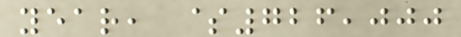year, $726,000
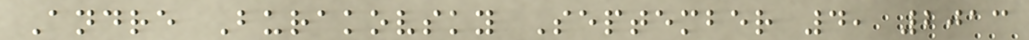Andre Burakovsky September 4, 2013
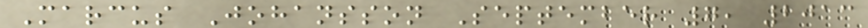Marcus Johansson September 7, 2013
